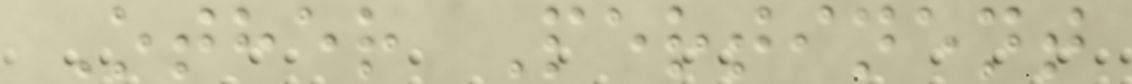Other Pertinent
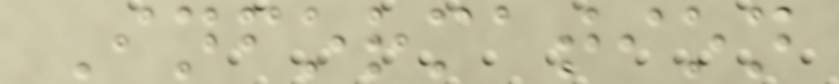Information
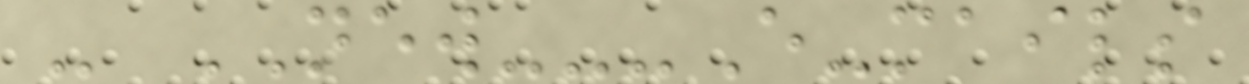- NEW---E-mails
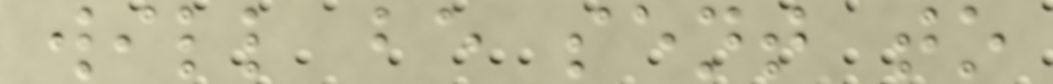will be sent to
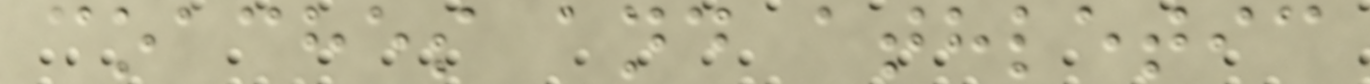coaches and athletic
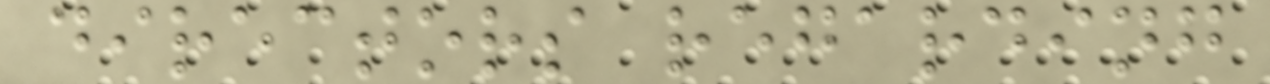directors regarding
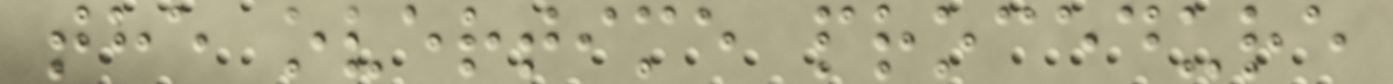the overtime procedure
